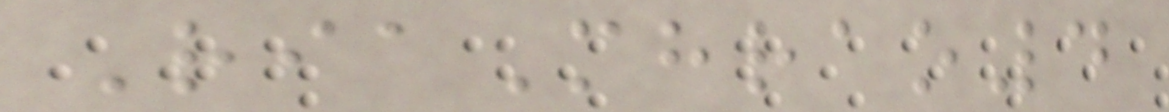RiaMhrao4
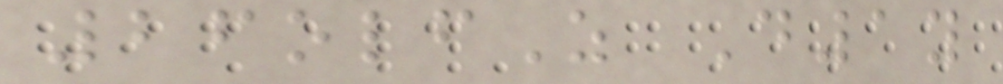26olfZ D1y
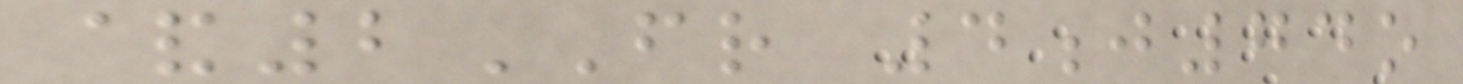&2FR 4j74o
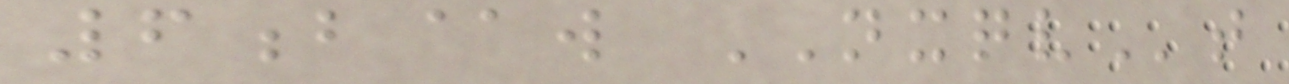6b@w NXQVt
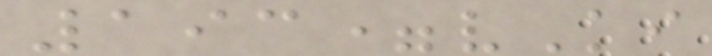193=vKi
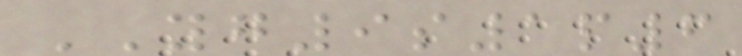YG9s1p6
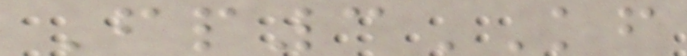Fp3KF
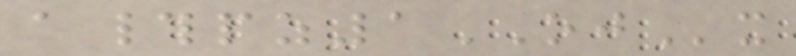a#pz1OJx
